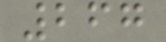267
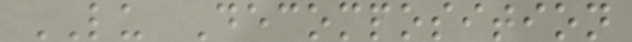LU Decomposition
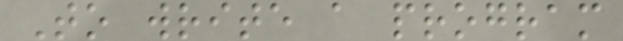To write a program
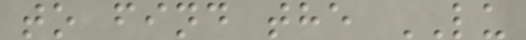to find the LU
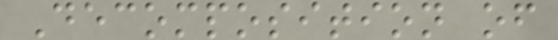Decomposition of
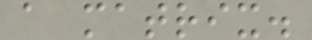a matrix.
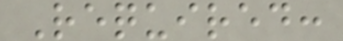Required:
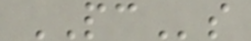PCs
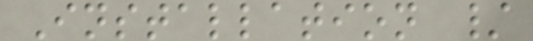Installation /
